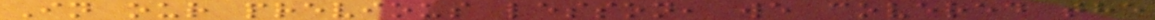In our previous lesson, we covered the
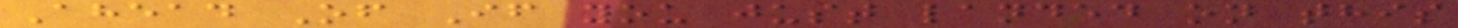Ahead Of If you just landed on this
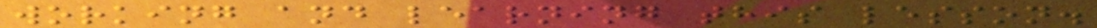working and learning this lesson.
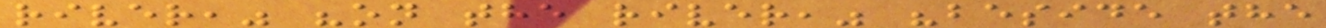river," "on the river," "beside the
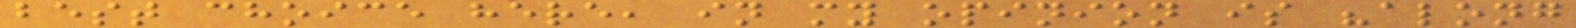best choice here, in my opinion is "along
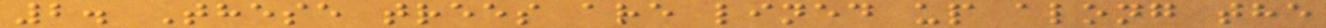2. These trees are lined up along the
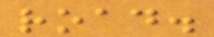road.
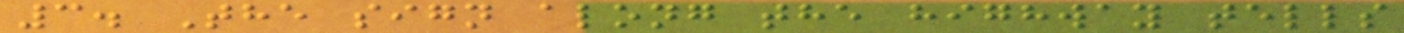3. The sign along the highway tells
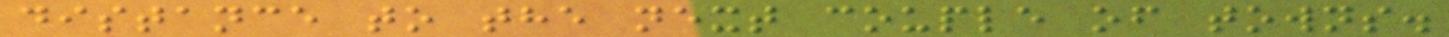distance to the next couple of towns.
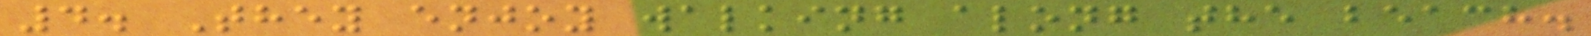4. They enjoy walking along the beach.
